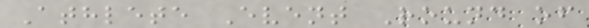Athlete Event Round of
